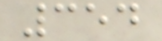354
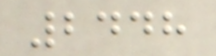2448
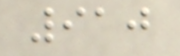910
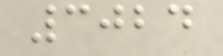3024
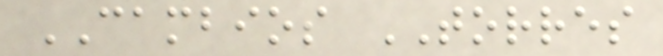CAMBIOS TORRES
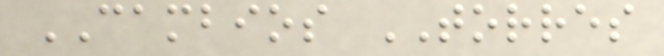CAMBIOS TORRES
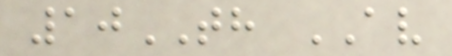10TH AV
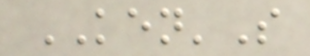KEN'S
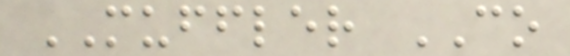MUFFLER CO
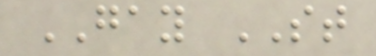GAY ST
